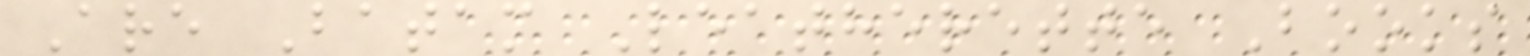Are Batam Leatherette Books
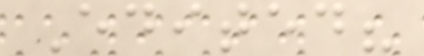Edited?
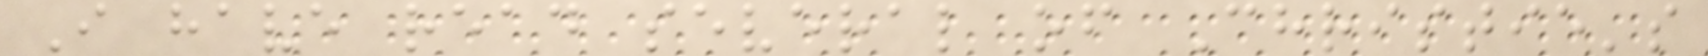I have read several of Christie's
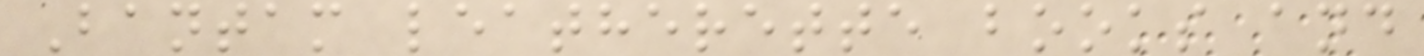Bantam leatherette books and
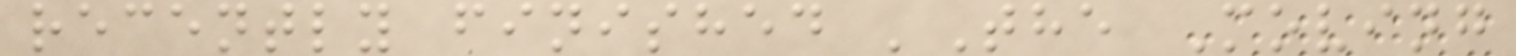recently finished 'The Moving
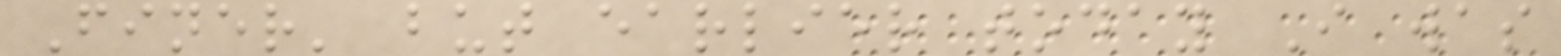Finer' but earlier today I was
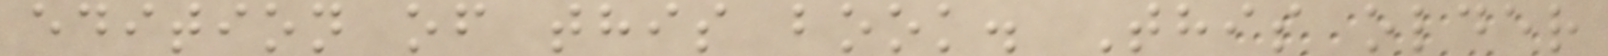edition of this book. This older
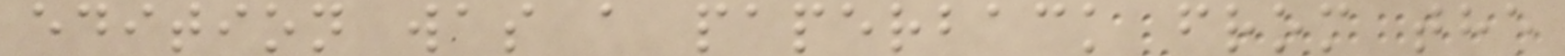edition was a paperback from the
